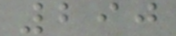290
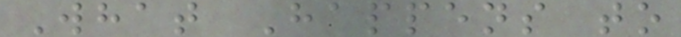What Happens to
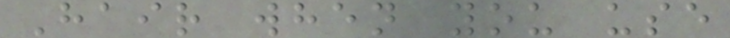Hair when you use
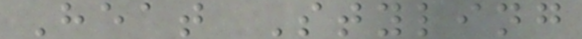Heat Styling
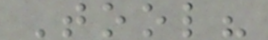Tool?
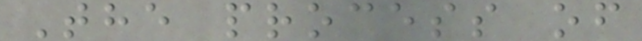The process of
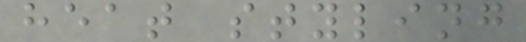heat styling
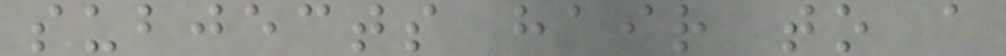subjects hair to a
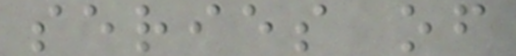series of
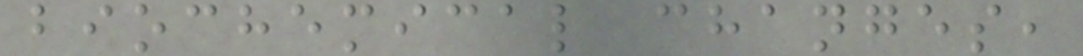biochemical changes,
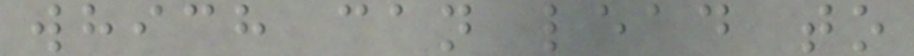which can lead to
